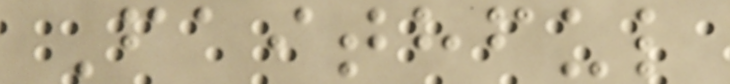Faithful
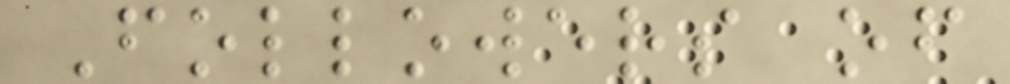Followers of
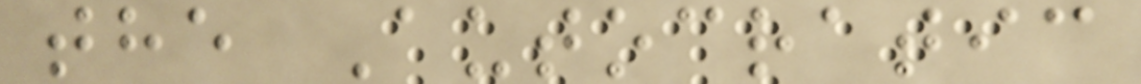the Autocratic
